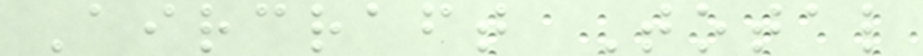Aircraft Total
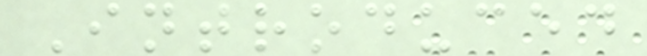Introduced
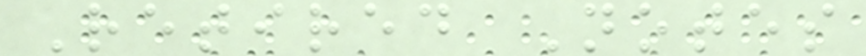Retired Notes
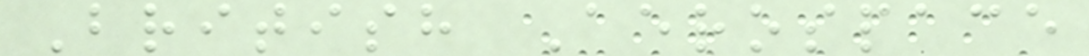British Aerospace
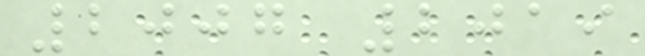2007 2019
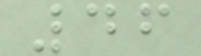46
